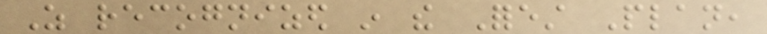As recognized in the Forest Plan,
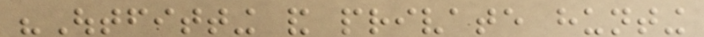"Outfitting and private hunting
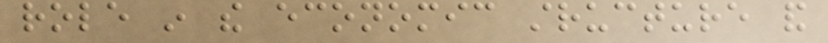role in the economic structure and
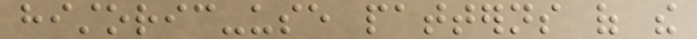historic-use patterns of the
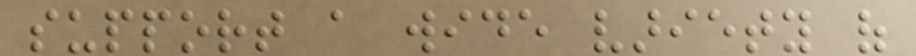support a wide variety of
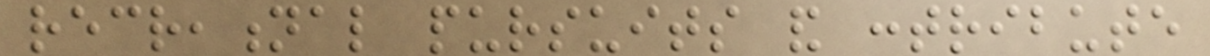recreational pursuits and contribute
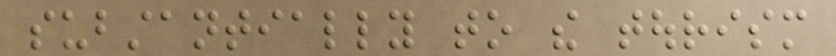substantially to the tourism
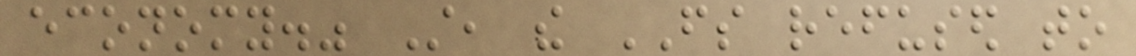economy." Still, the FS refused to
